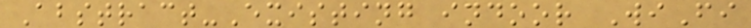Abstract-Existing indoor WiFi
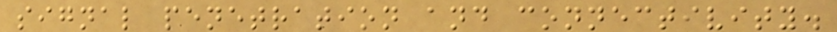signal penetration and connectivity.
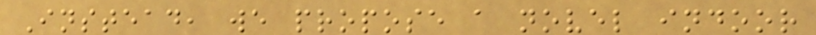Instead, we propose a novel indoor
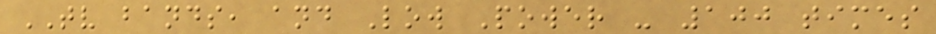TV bands, and Low Power - 100 times
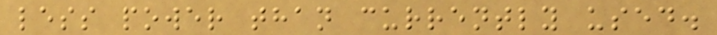less power than currently used.
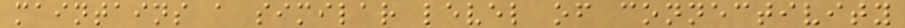maintains a similar level of connectivity
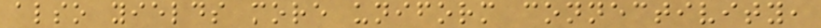also yields more uniform connectivity,
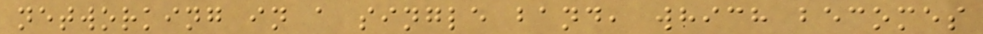networking in a single band, which becomes
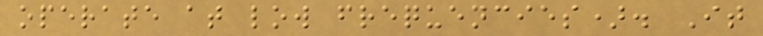operate at low frequencies). It
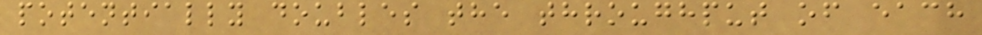potentially doubles the throughput of each
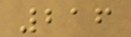216
